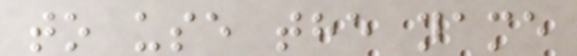to use the name
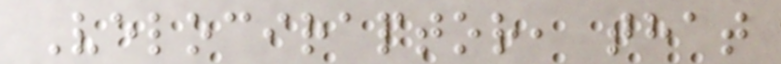Velociraptor, that
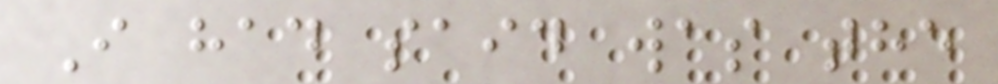I had said was the
